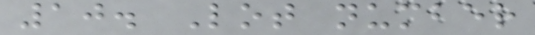10. Lot number
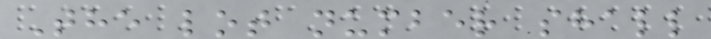The lot number shall
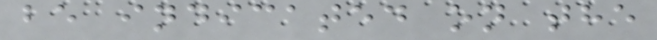be indicated on the
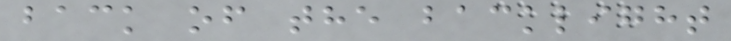back of the backlight
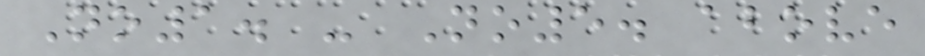No1. - No5. above
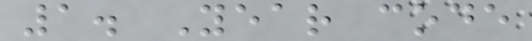1. Year code
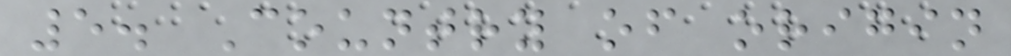5. Country of origin
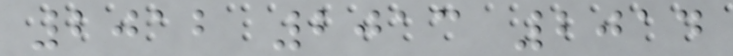2012 2013 2014
